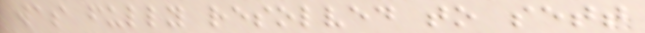was fully resolved to sett
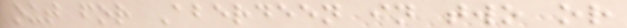out for Aberdeen in two or
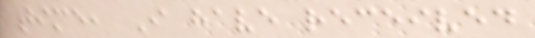time, I have received
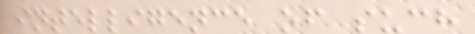intelligence of such
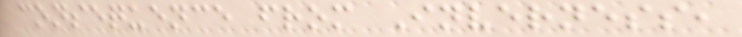consequence from Inverness,
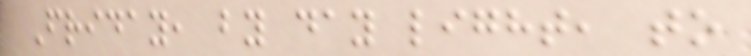Friday, by day light, to
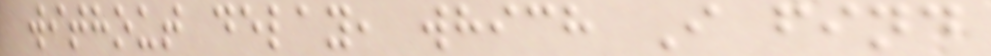without delay, which I find
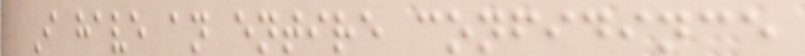I have an entire confidince
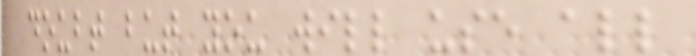doubt but you will use all
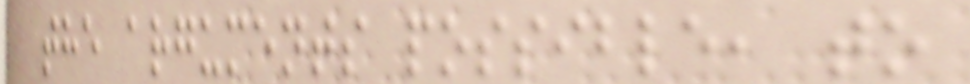the arguments possible, to
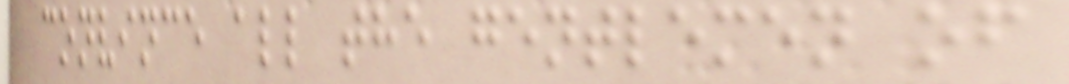convince all the gentlemen of
